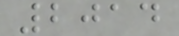2014
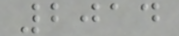2014
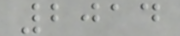2014
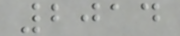2014
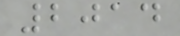2014
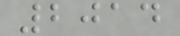2014
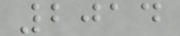2014
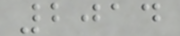2014
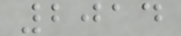2014
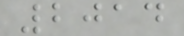2014
